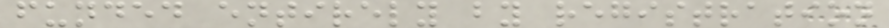funded entirely by registration
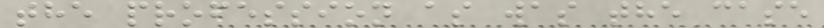the profession as was the case
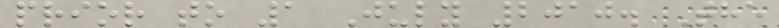prior to 1 July 2010. The
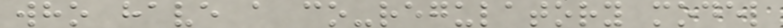who have a co-regulatory model
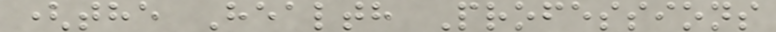(the Health Professions
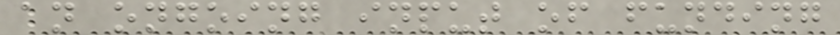an ongoing input of funding
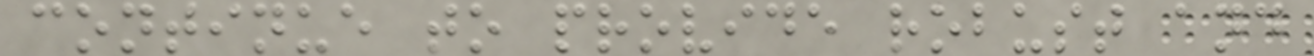continue to provide robust and
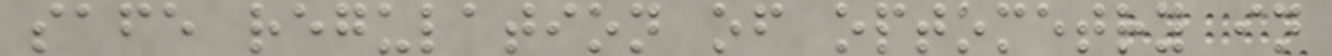safe regulation of optometry in
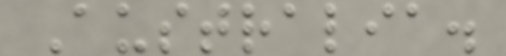Australia.
